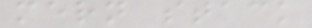mern stack
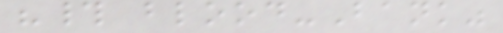"# blood-Bank"
